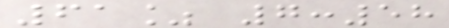61% 7:58
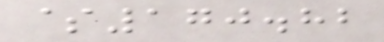$170.82
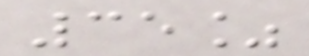35%
